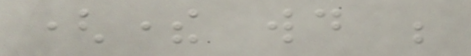(there would be
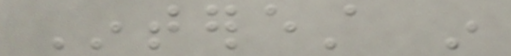Interest in
